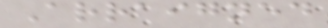Arraigned
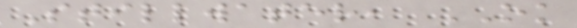Stillwater, OK
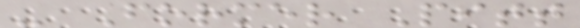- Former Pitt
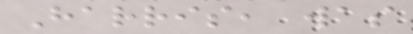Harris, was
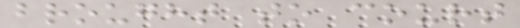brought to court
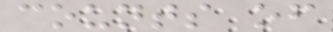counts of
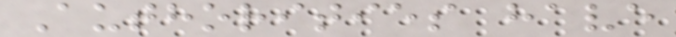Authorities have
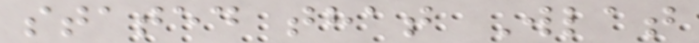stated that Wlat
